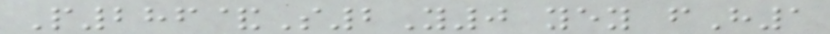P286&S2Y0 yey fH1
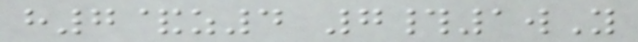h7&z4 7#1wY
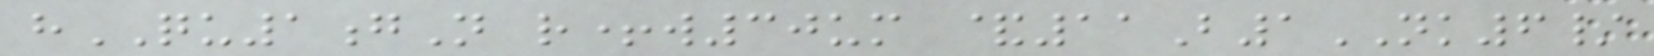hQU1gN r+w30um &11B1NK6/
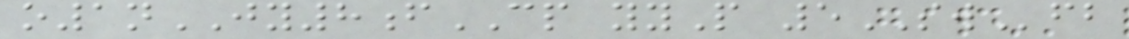o1nJY8fCP yyP 5SWfb
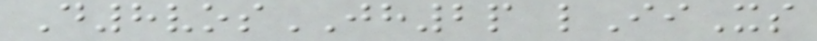D8vosJH2p lIiXs
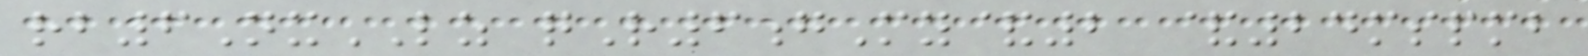rb6NxLZ qR6gMy&2 &24mspmb
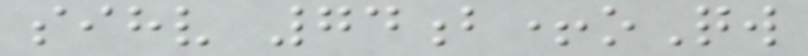sihv 74b+oQw
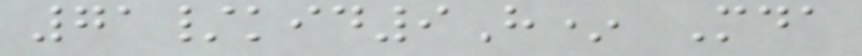71/kid9H* Mda
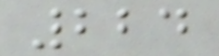224
